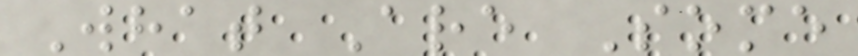What Are Some
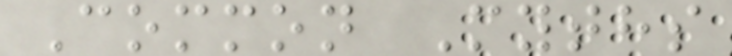Common Myths
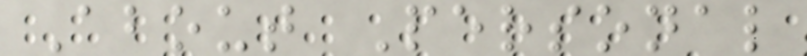About Personal
